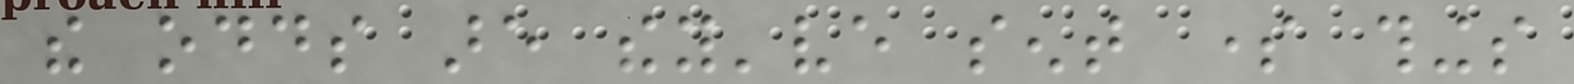the odds are they've sent some things
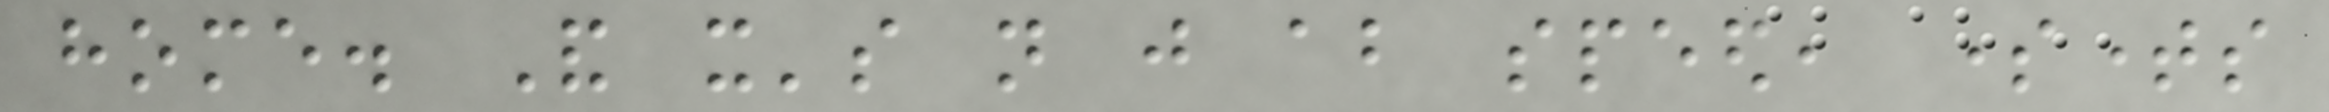home. And it's not just about speed, sometimes
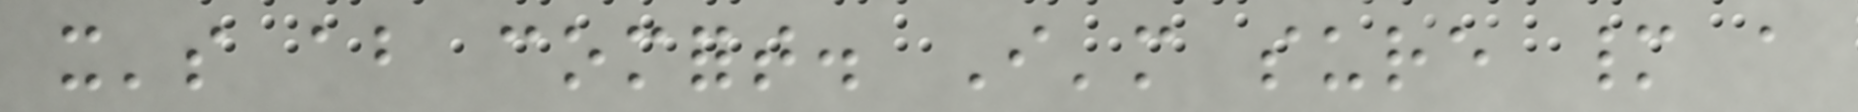it's about comfort. I'm sure many a
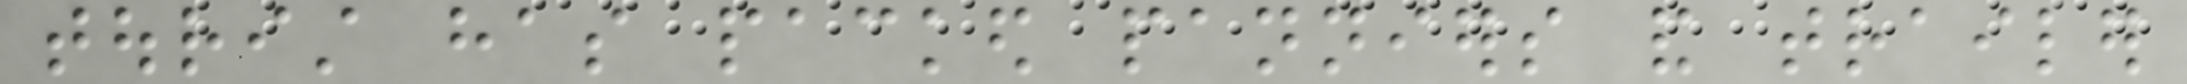tourist has packed panniers and trailer
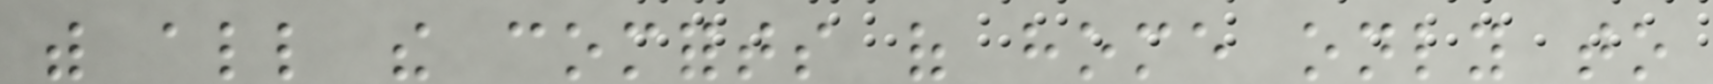with all the comforts of home only to
